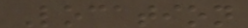Location
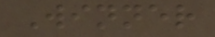Winner
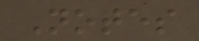Notes
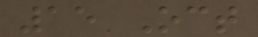15 Oct
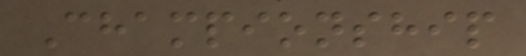Championship
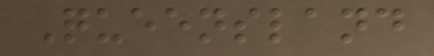Queensland
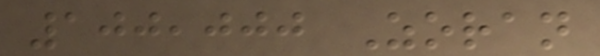100,000 Zoran
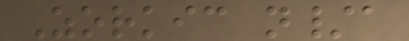Zorkic n/a
